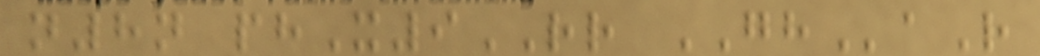n8n phX9RR GHaR
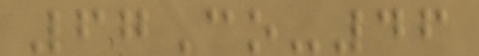67Co-46
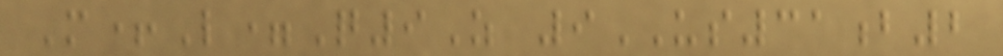M+L=Q9Z 9US31b2
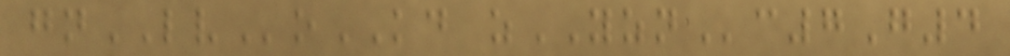gnLVoKD zYZNc7G4
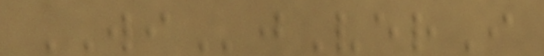WIjVerI
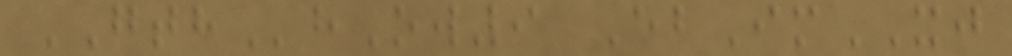GTHhOw9 EbImXJ
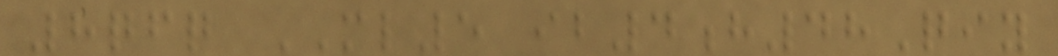8qfq ML5 ib4h48Qiy
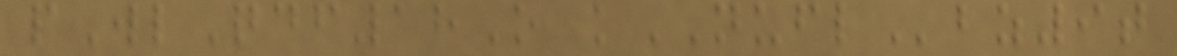pWlQdf18O kNUFLbz9t
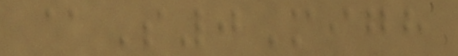@S0Migh
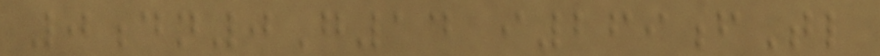0dn0G14 i269fTl
